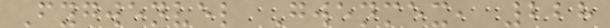Fygwenvel Gwenmex, 228
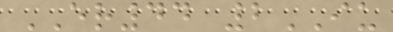ER44 2IU
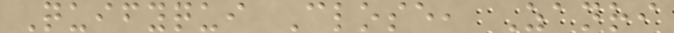Quifyqui Close, Zanri
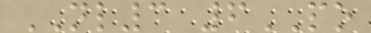NL3 6PO
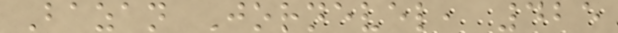Bazan Jornevel, 425
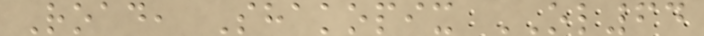Road, Shakopix OL64
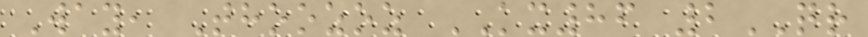Way, Thoozoz KX86 2QR
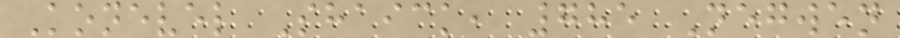Konevel Shaick, 785 Negwen
